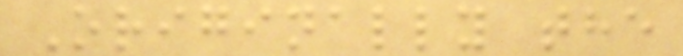Originally the
